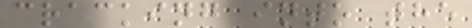cracking into the
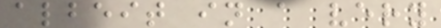albeit in a very
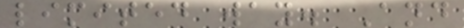limited way. And
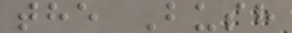the Bush
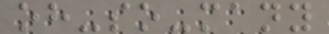oh-so-many
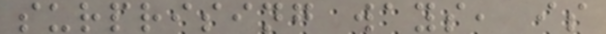surprising ways, is
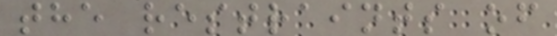the restraints of
